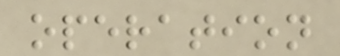operation
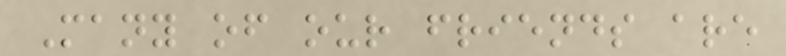Many of our friends are
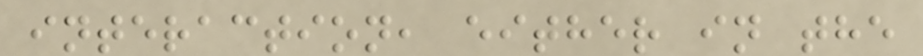interaction, either in the
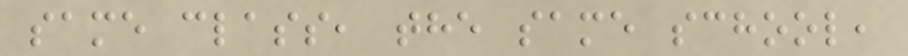same class, the same school,
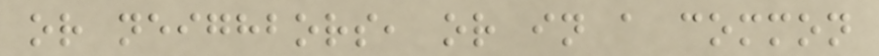or neighbors, or in a common
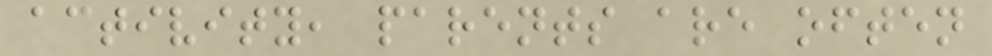activity, parents are often
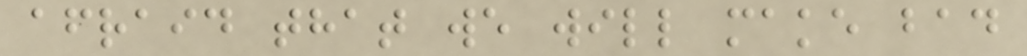afraid that we will make bad
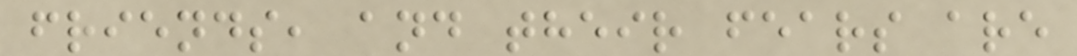friends, and their fears are
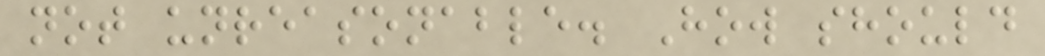not unreasonable. How should
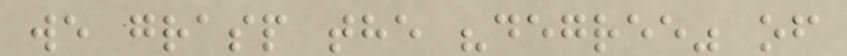we grasp the "degree" of
